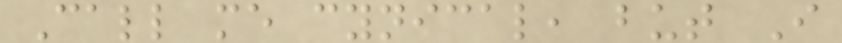Call me cynical, but I
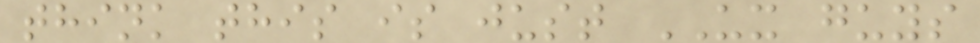think this is just UX guys
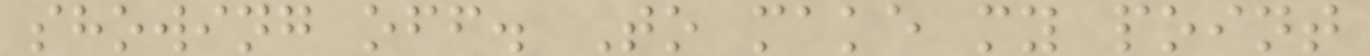showing off. To make my point
